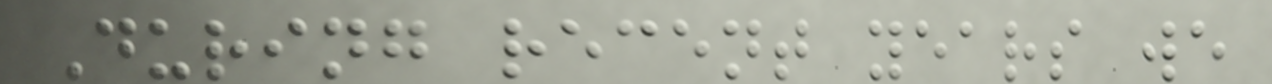During recent years we
